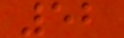52
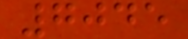7045
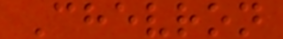Chevron
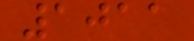1011
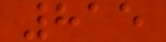815
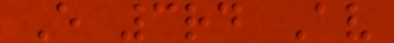E 3rd Av
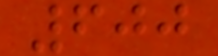600
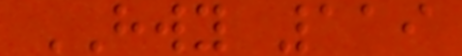HWY 119
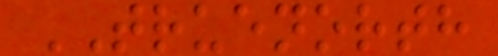TRUENORTH
